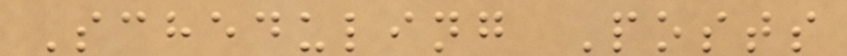Scheduling Posts
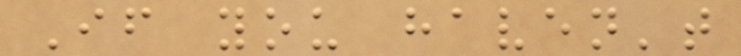If you haven't
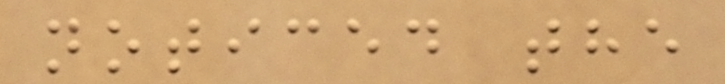noticed the
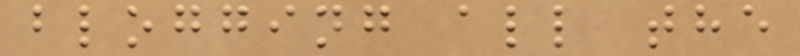blogging all the
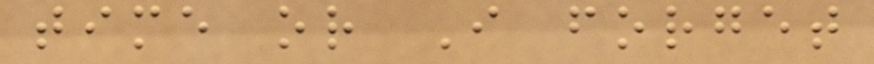time or I forget
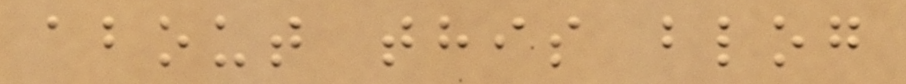about this blog
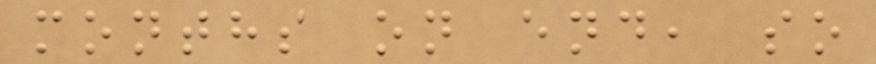months on end, so
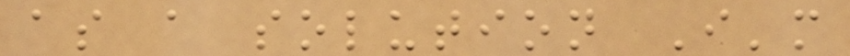as a solution I'm
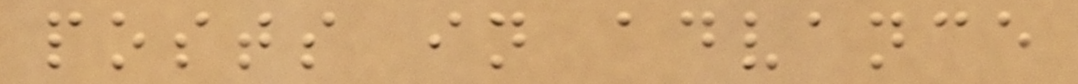posts in advance
